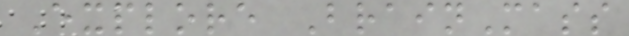Explore BrainMass
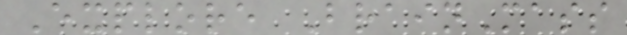Explore BrainMass
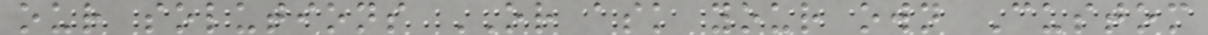our solutions OR ask your own Custom
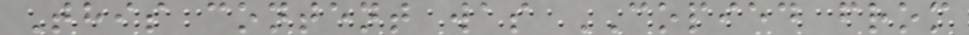This content was COPIED from
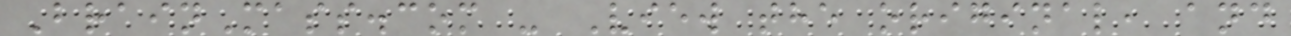BrainMass.com - View the original, and
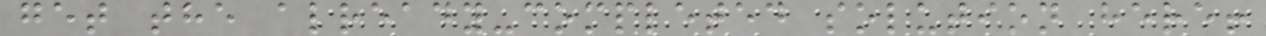get the already-completed solution here!
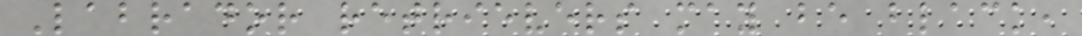Labrador retrievers may be black,
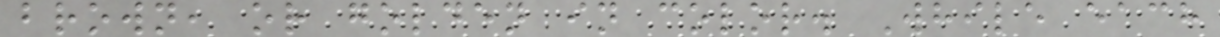brown, or golden in color. While each
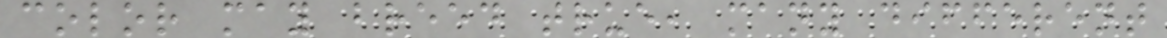color may breed true, many different
